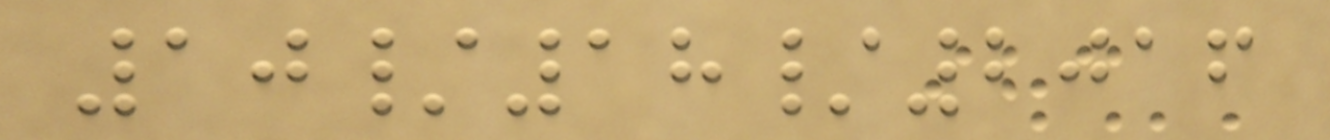10/18/2016
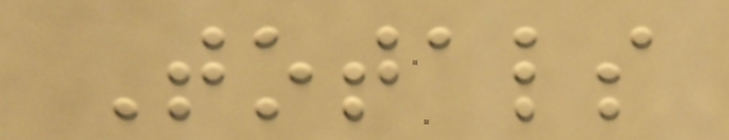Totals
